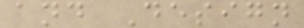and Design
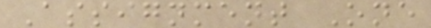Assignment One
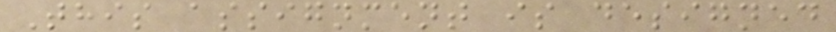This assignment is designed
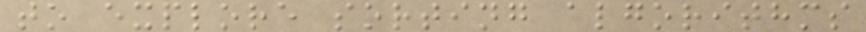to explore sorting algorithms
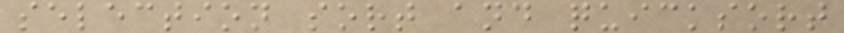selection sort and quicksort
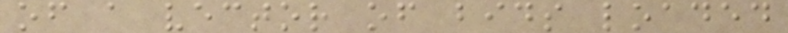of a vector of bids loaded
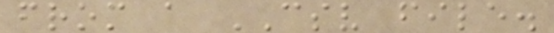from a CSV file.
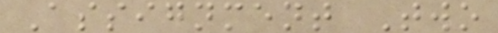Assignment Two
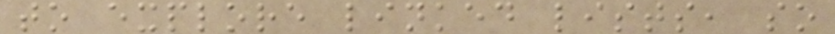to explore linked lists, so
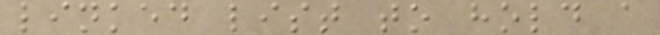linked list to hold a
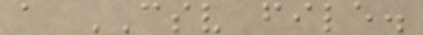a CSV file.
